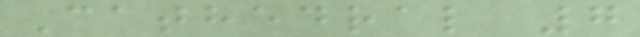Cathedral 7
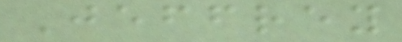Jeffrey
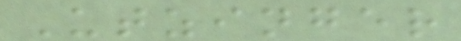Utzinger
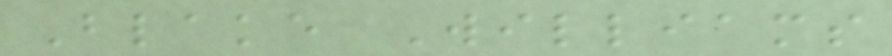Blake Williams
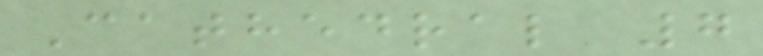Cathedral 7
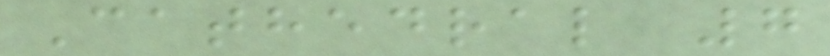Cathedral 7
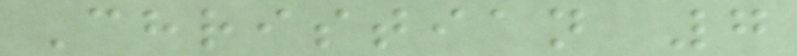Christian 7
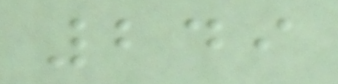249
